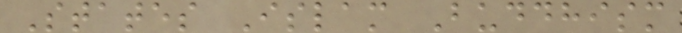States Islam Buddhism
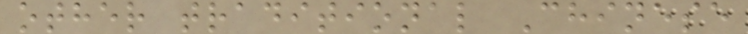other traditional Chinese
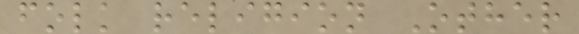folk religion Other
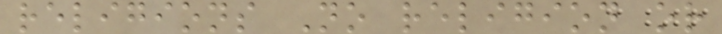religions No religion or
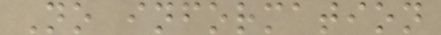No information
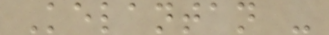Kelantan -
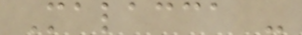Malacca -
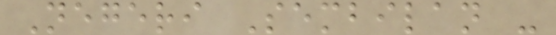Negeri Sembilan -
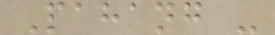Pahang -
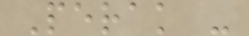Perak -
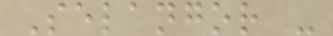Selangor -
